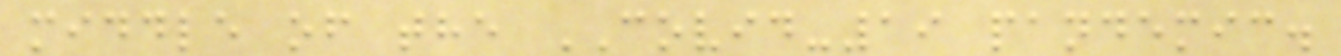middle of the COVID-19 pandemic.
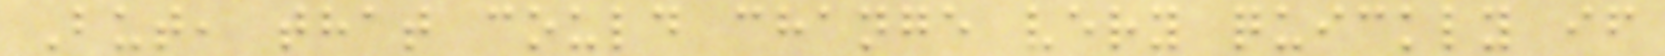But, that could change very quickly if
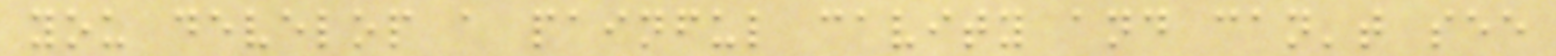you develop a painful cavity and can't see
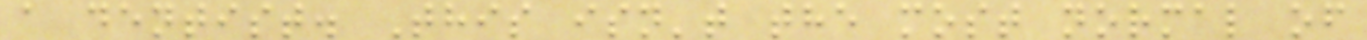a dentist. This isn't the most normal of
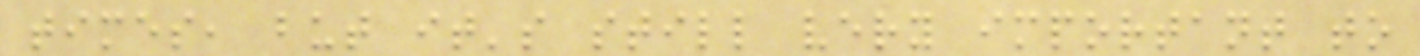times, but it's still very important to
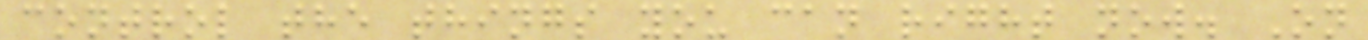control the things you can right now. On
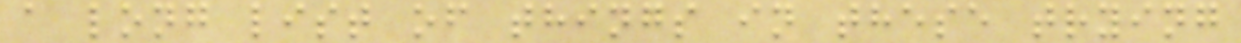a long list of things in these trying
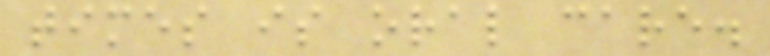times is oral care.
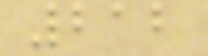212
